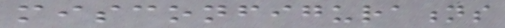misconfigurations
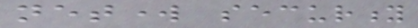network security
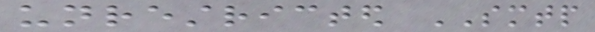unrestricted SMTP
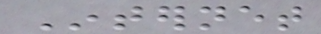Internet
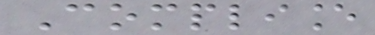Compliance
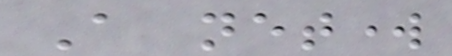A network
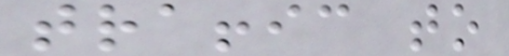traffic to
